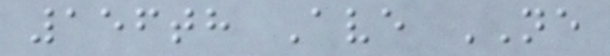156th Ave NE
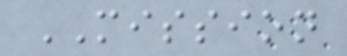MISSION
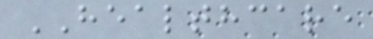HEALTHCARE
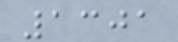1301
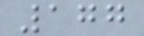177
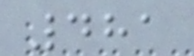481
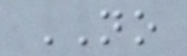NO
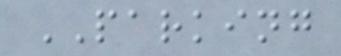PARKING
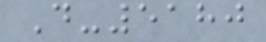D-5180
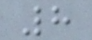8
